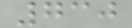730
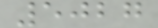5027
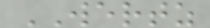WERTZ
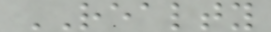REALTY
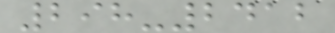298-2412
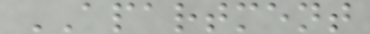APARTMENT
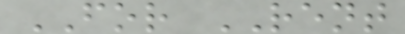FOR RENT
